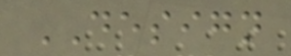DESIGN
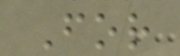For
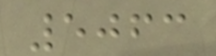5063
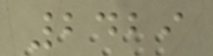2429
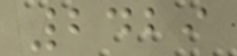2429
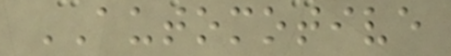AUTOMOTIVE
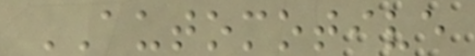AUTOMOTIVE
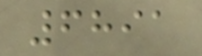6891
